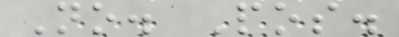No. Pos.
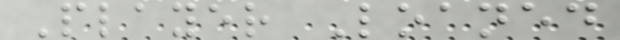Player Loaned
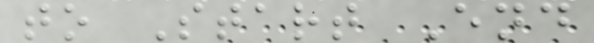to Start End
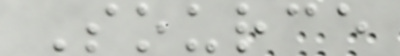Source
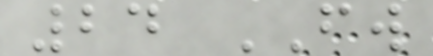24 FW
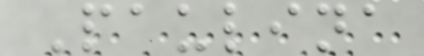Paulina
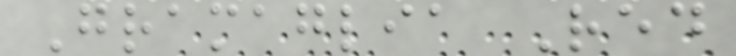Gramaglia Red
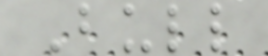Bull
